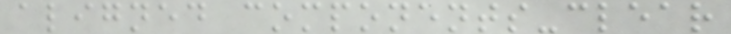aligned components-clear
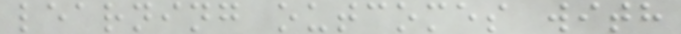learning outcomes with
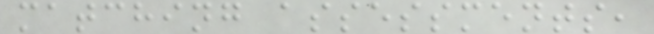matching assessments,
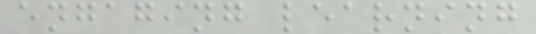engaging learning
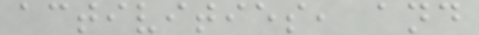activities, and
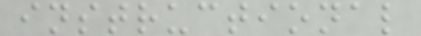instructional
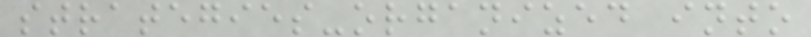strategies-organized into
